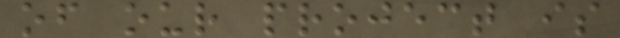of our project is
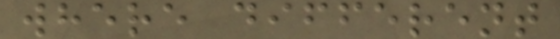where different
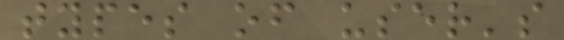types of user's
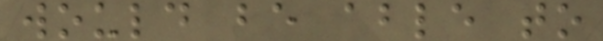would be able to
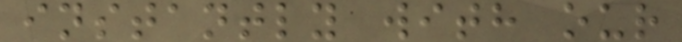instantly with our
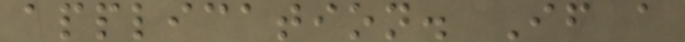application. If a
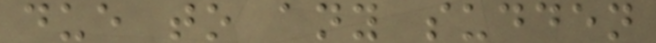due to any sudden
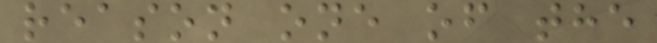reason one of the
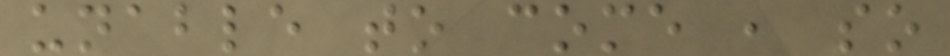unable to come , so
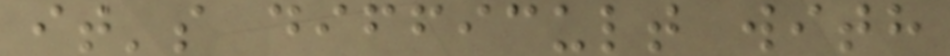it's difficult with
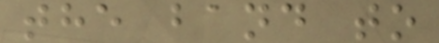the band to
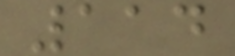114
